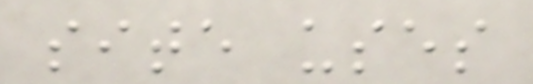site uses
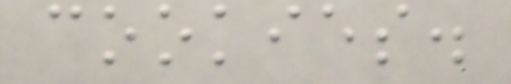cookies.
